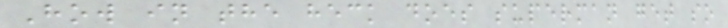How in the heck does superman get so
